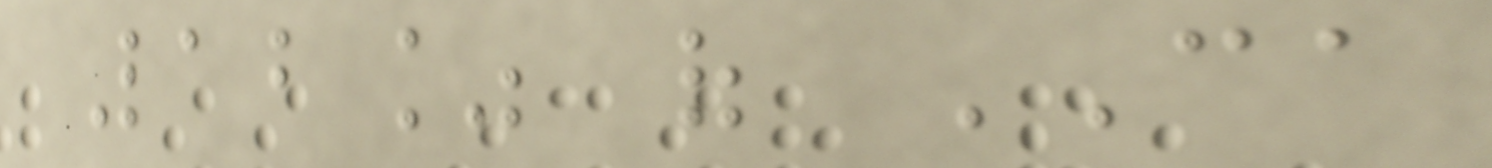12% of CA
